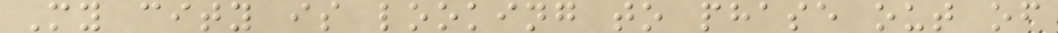My city is looking to phase out of
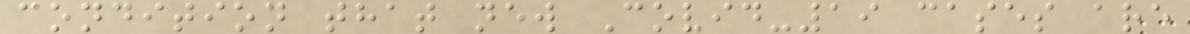condition that new Covid-19 cases are
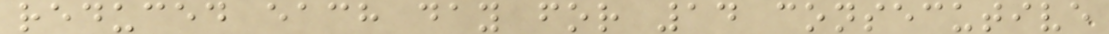reduced each day for 14 consecutive
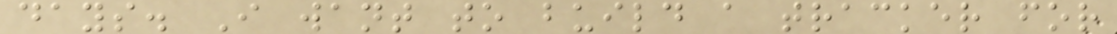days. I want to build a tracker for
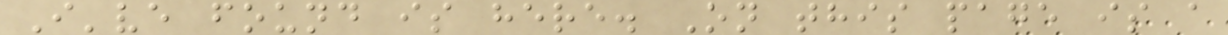I've found is here. On this page is a
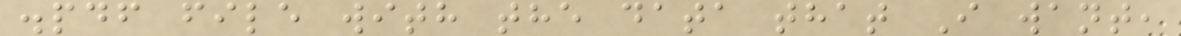.pdf file with the data that I want,
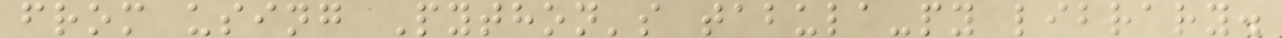from using Python's tabula-py library.
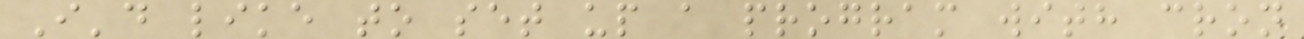I'd like to set up a program with cron
